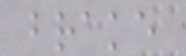brake
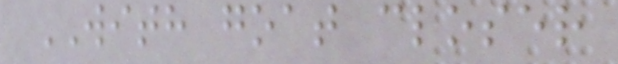WITH goat closer
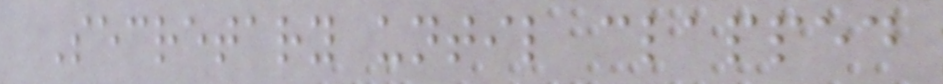Secretary until clapped
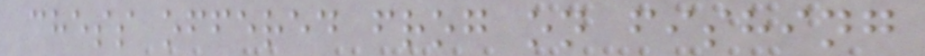chess offered frog on fishing
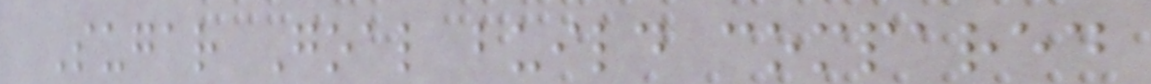Sugar Goal build compared
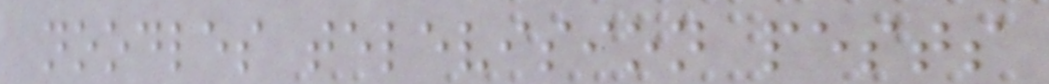noodles television pests
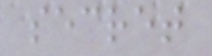secret
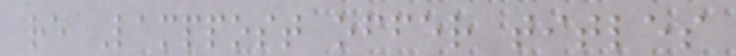re Lamppost offer titles
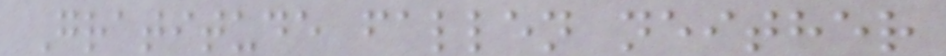Gratitude fallen neither
